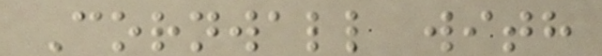Cornwall with
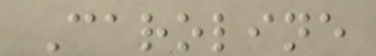Caroline
